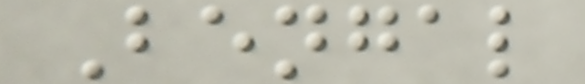Bengal
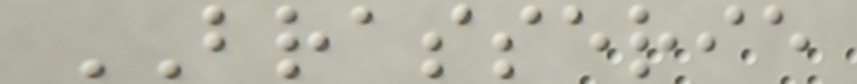BRASSERIE
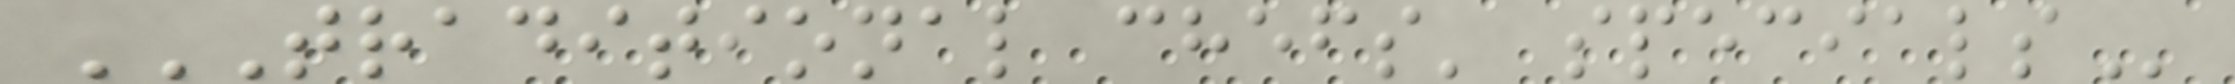TRADITIONAL CHEFS' SPECIALS
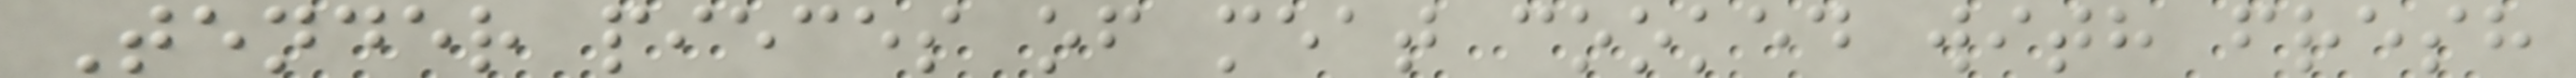Tender pieces of meat cooked with fresh
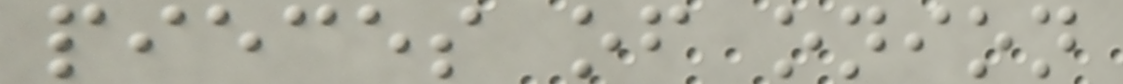pieces of onion
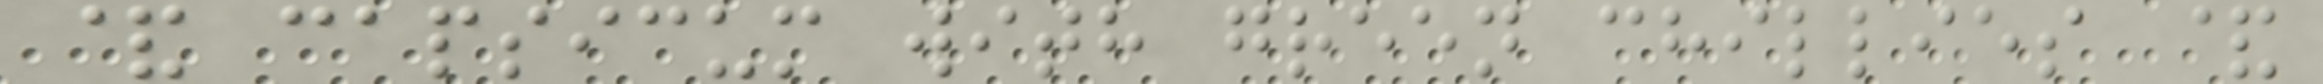& capsicum with green chillies &
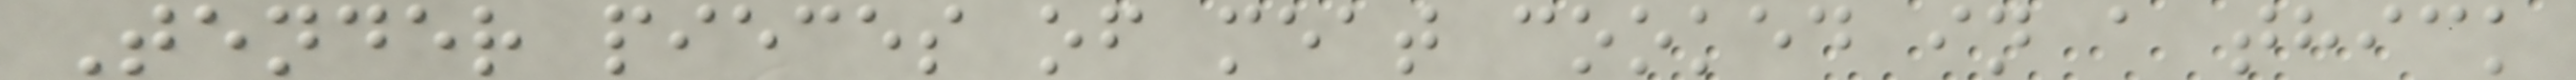Tender pieces of meat cooked in a thick
